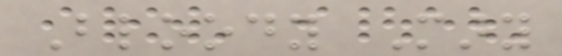Bloody Mary
